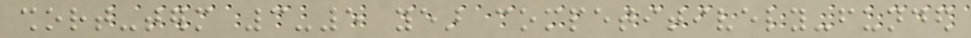short-term 3-5 year competitively-funded
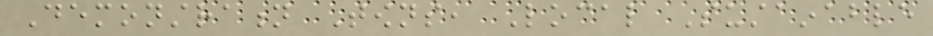Demonstration Towns, Local Sustainable
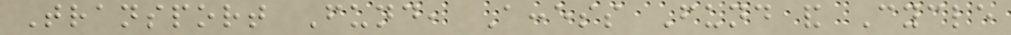Transport Fund, Access Fund and Cycle
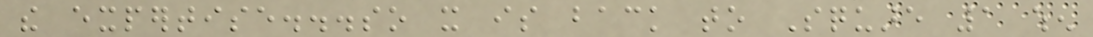the expertise...so it is back to Square 1 when
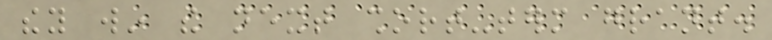they win the next short-term grant.
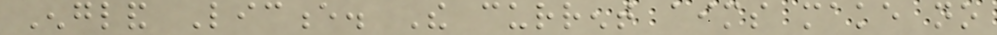England Licence. The current aims make no
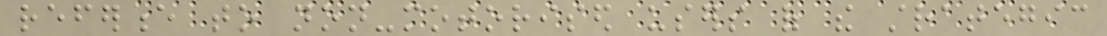reference to non-motorised users of the strategic
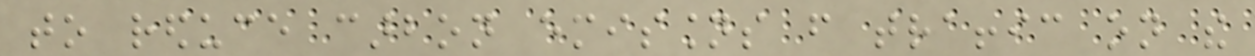to reduce carbon emissions from traffic on the
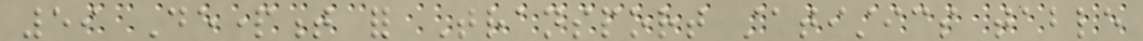59 Department for Transport statistics table
